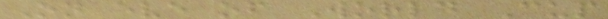On eve of World Cup
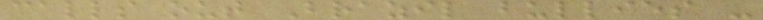calls out Brazil bullies -
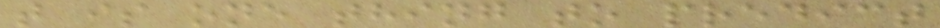t is one thing to predict
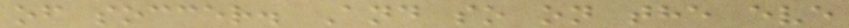of soccer. And so on the eve
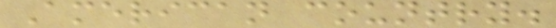American country.
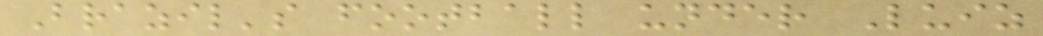Brazil's football under Luiz
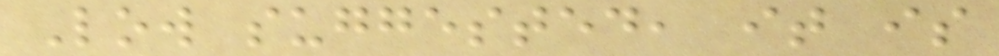Low suggested, it is
